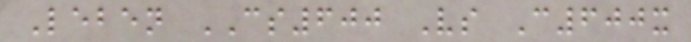Leben CS600 Vs C600x
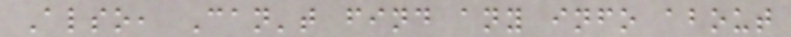Also, Can't find any info about
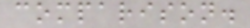comparison.
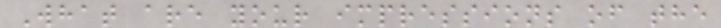What are your impressions of the
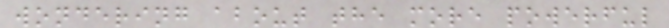wondering about the more powerful
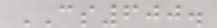CS600.
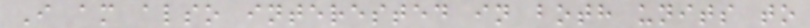I am also interested in both units to
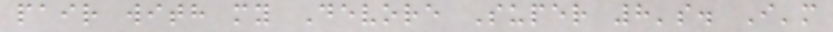pair with my Devore Super 8's. I'm
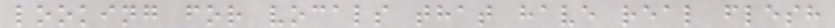looking for vocals that have real flesh
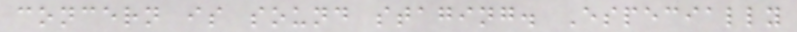concern is sound staging. Especially
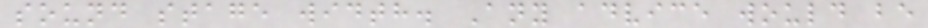sound stage width. Any advice would be
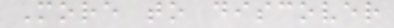More to discover
